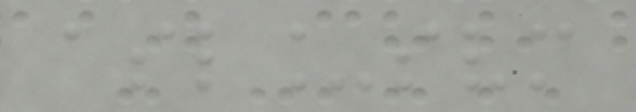asl_svm
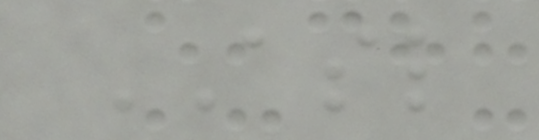ASL
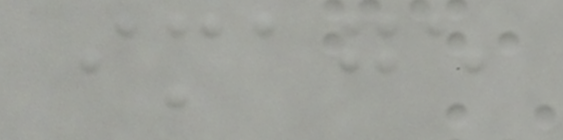image
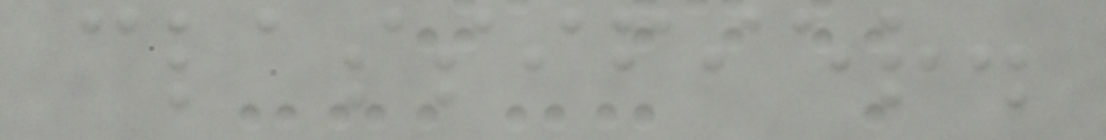classifier.
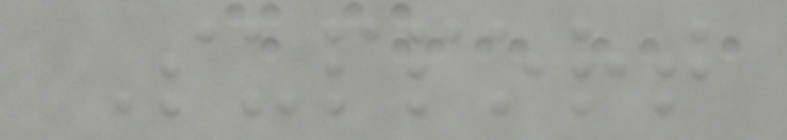Support
